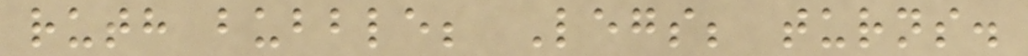ruth bubble; Legs; turns.
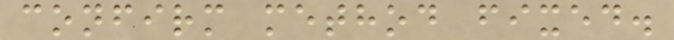confirm method fixed.
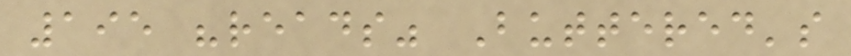195 "reads" Buttered's
